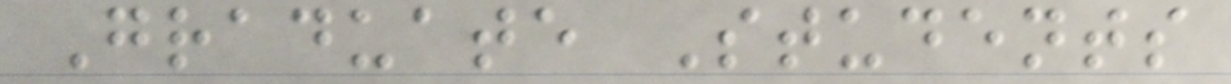Graduate Students
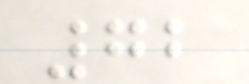72
